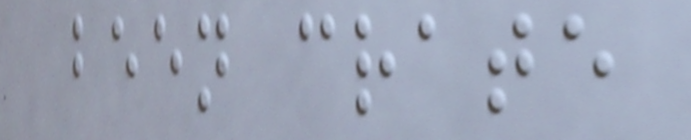been crate
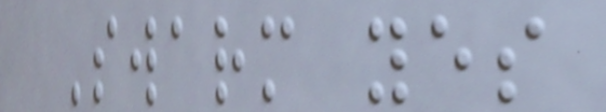Swarm yes
